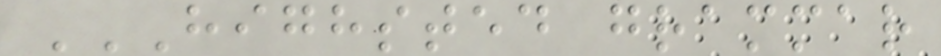HIGHSTED GRAMMAR
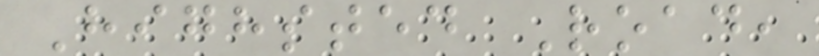Highsted Road,
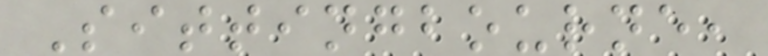Sittingbourne,
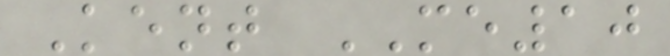Kent ME10
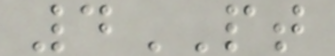4PT
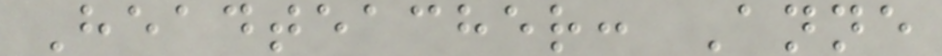Headteacher: Anne
